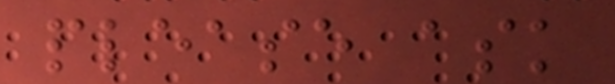please ask
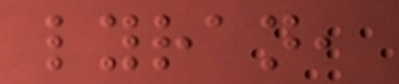lyran,
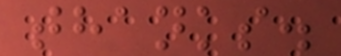thanks.
